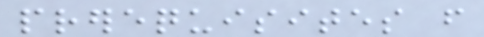prerequisites from
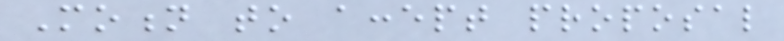Motion to accept proposal
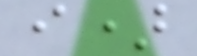i)
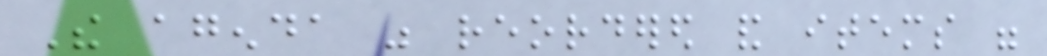The agenda was reordered and items were
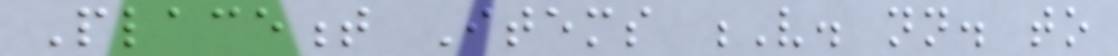Placement Items V. nn. to
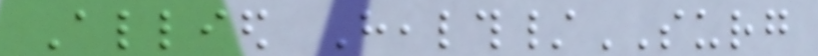Allied Health/SURG
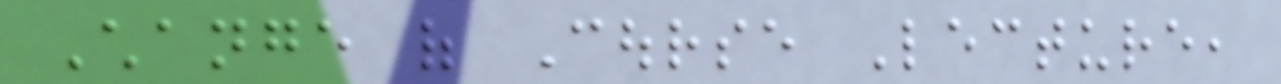Change of Course Lecture,
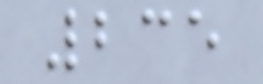235
